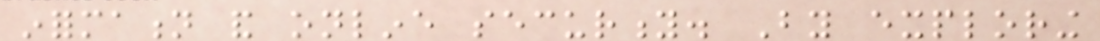information and online security. By exploring
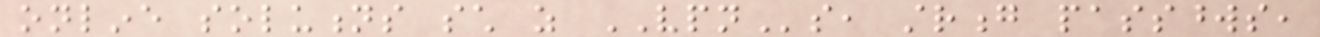online solutions such as VPNs, strong passwords,
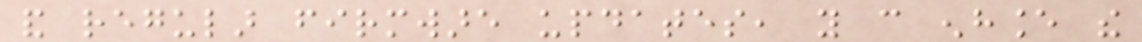and regular firmware updates, you can enhance the
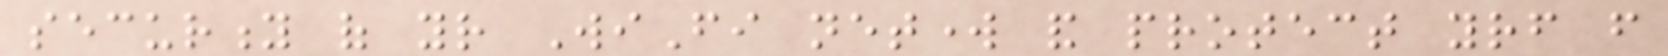security of your WiFi network and protect yourself from
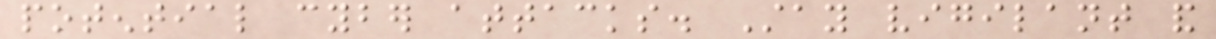potential cyber attacks. Stay vigilant and
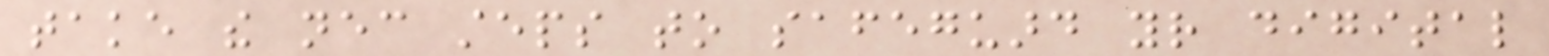take the necessary steps to safeguard your digital
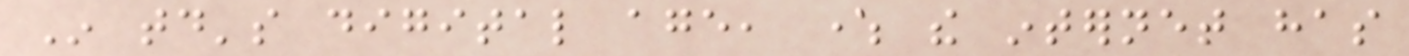In today's digital age, where the internet has
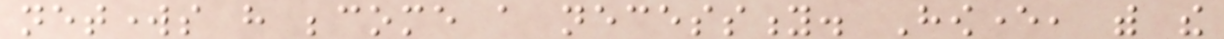networks have become a necessity. However, with the
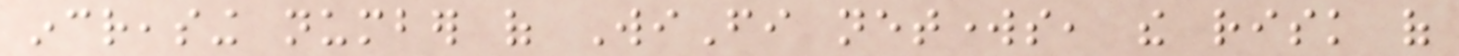increasing number of WiFi networks, the risk of
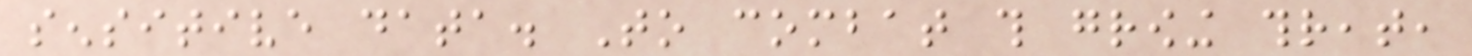sensitive data. To combat this growing threat,
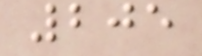205
